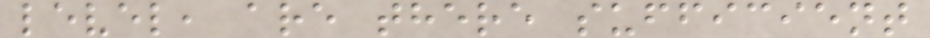level, are there sufficient
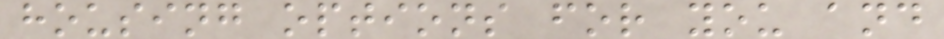housing options for you and
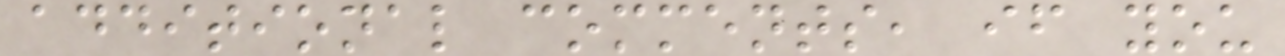additional comments, if you
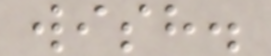wish.
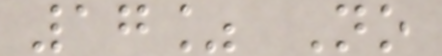17% No
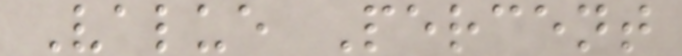Value Percent
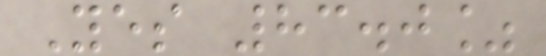Yes 83.0%
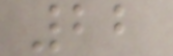22
